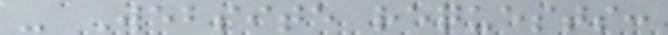- Website requests:
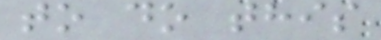to do this
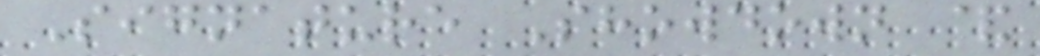Signature Showdown &
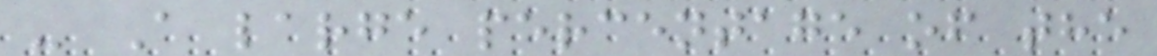- A large percentage of the
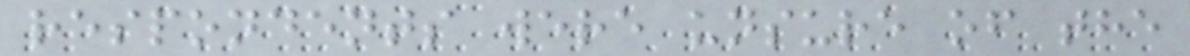respondents were unsure of the
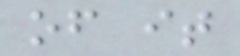of it
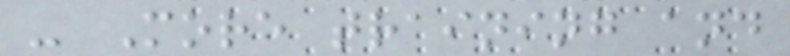- More training and
